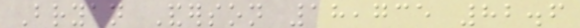Bryan Anderson 18,735 82.6
